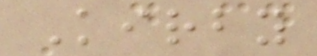Kirby
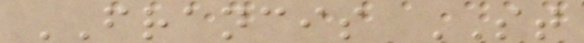FRANCIS ST
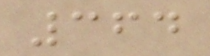364
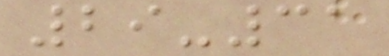29-31
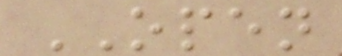OPEN
